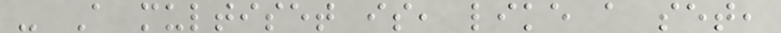- A multiset is, like a set,
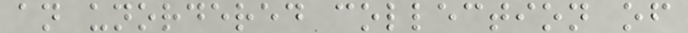an unordered collection of
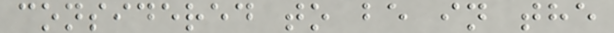considered to be in the
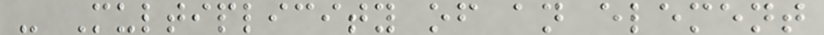- Multiplicity of an element
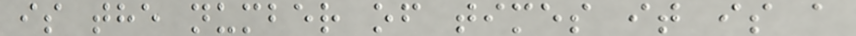is the number of times it is a
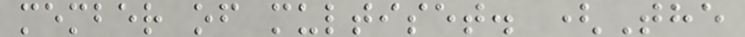member of multiset. (The
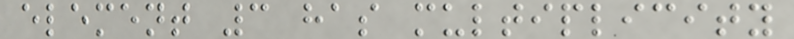element 3 has multiplicity
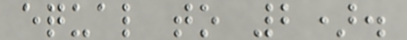equal to 2).
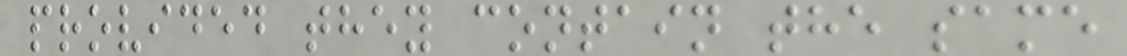provided they contain the same
